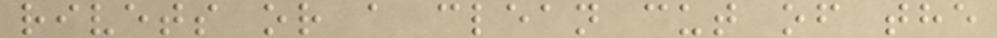rivets or a clean cut of the
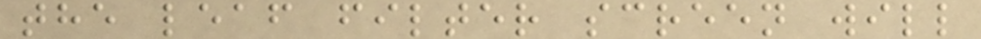the leaf filter screen will
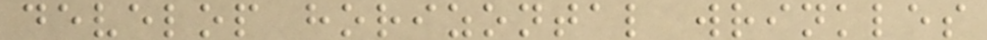develop horizontal wrinkles
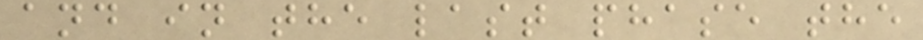and in the last phase the
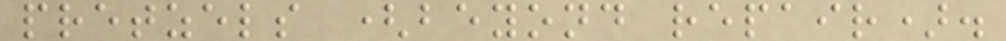pretzels (beyond repair).
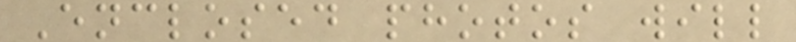Enclosed photos will
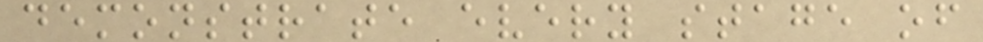demonstrate every stage of
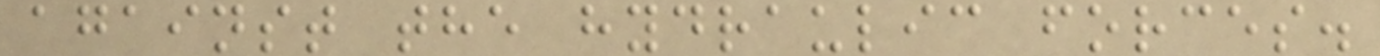against the hydraulic forces.
